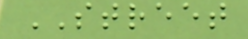STREET
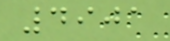4901
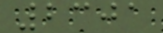2301
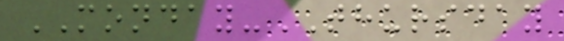MONDAY-THURSDAY
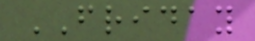FRIDAY
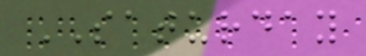SATURDAY
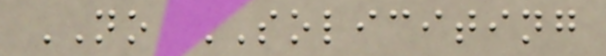NO SOLICITING
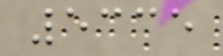5335
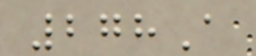278A
